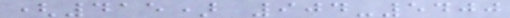(415) 904-5400
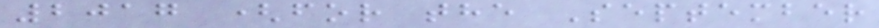2017 (for the September
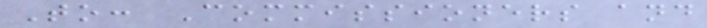To: Commissioners and
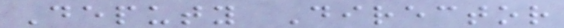Deputy Director
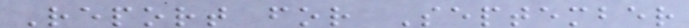Report for September
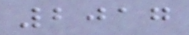2017
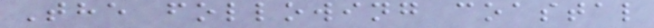The following coastal
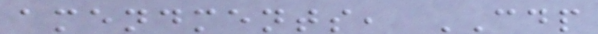amendments, CDP
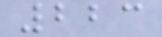223
